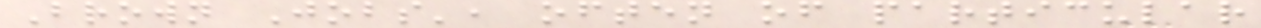Brown Jobs', often of particular
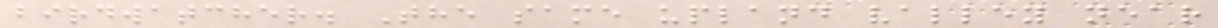birdwatcher. The same upland valley near
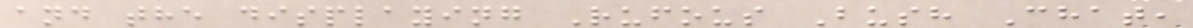and the displaying Rufous Bush Chat,
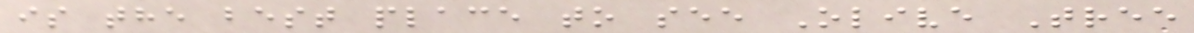is the best place to see Olive Tree
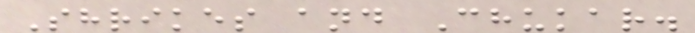Shrikes and Chukar.
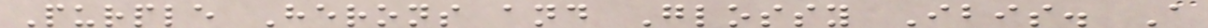Purple Herons and Glossy Ibis. A
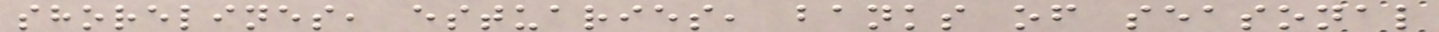shorelines, estuaries, banks of seasonal
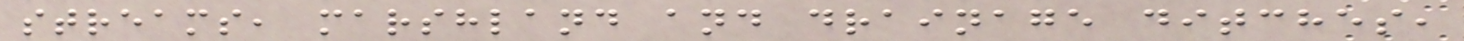streams, marshland and drainage ditches,
